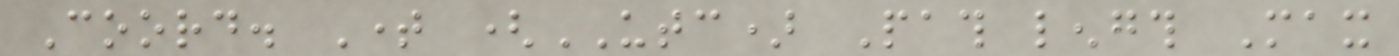Coord. Time (UTC) Path length Max
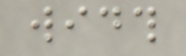width
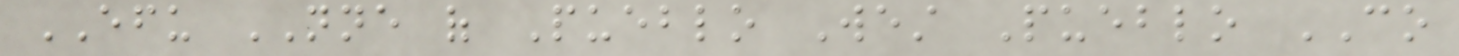EFU NNE of Pueblo West Pueblo CO
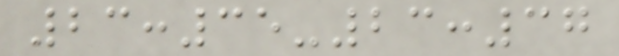23:35-23:37
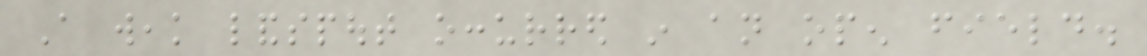A weak landspout occurred in an open field.
